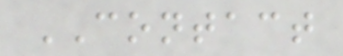CONTACT
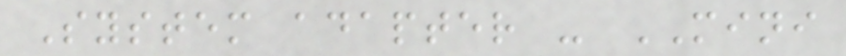System adapter - MINI
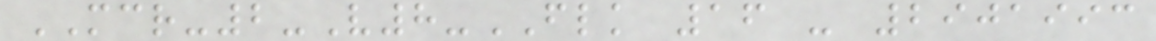MCR-2-V8-FLK 16 - 2901993
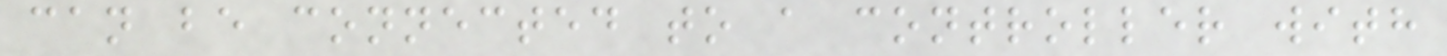can be connected to a controller with
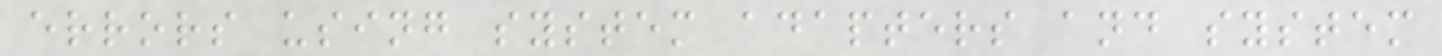errors using system adapters and system
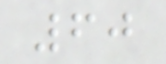60
